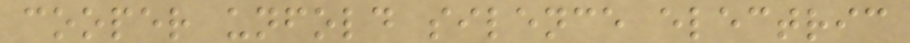cooper unfold silence electric
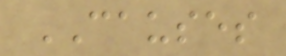CAUSES
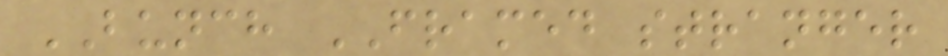BUNCH FRAMED stranger
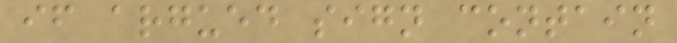if argued sign contain
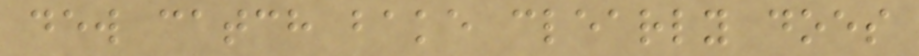dew catch bake clearly does
